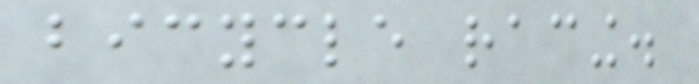bicycle racing.
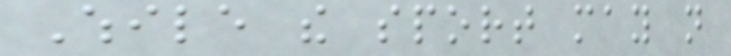While the sport may not
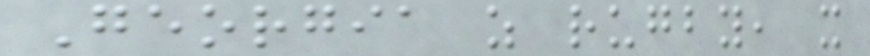Georgia as rugby, it
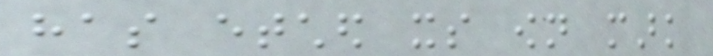has etched its own mark
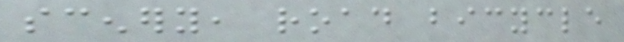scenery, road bicycle
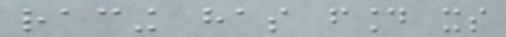racing has found its
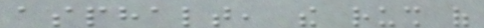asphalt, the rush of
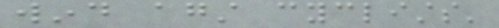wind against cyclists'
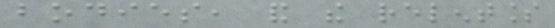bodies, and the relentless
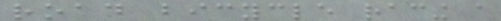road bicycle racing a
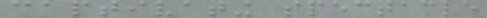captivating spectacle
